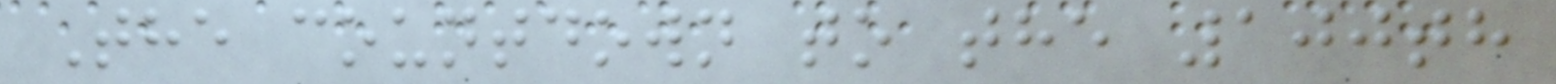The countdown to the 100th
